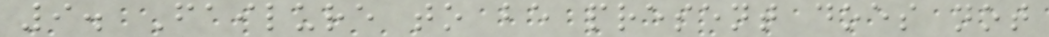9. Failure to be present does not
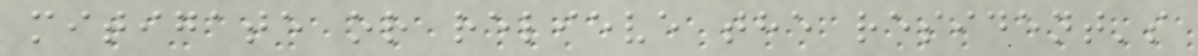mitigate or relieve the resident's
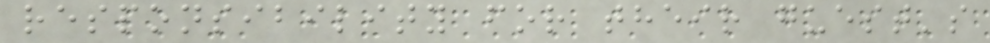responsibility for their guest's
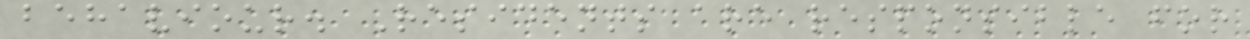behaviour. Residents are responsible for
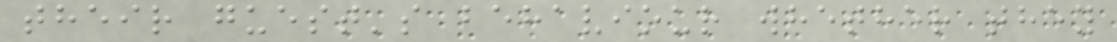their guest's behaviour whether they
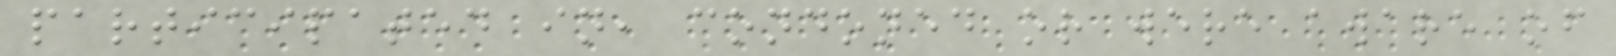participated in, condoned or were aware of
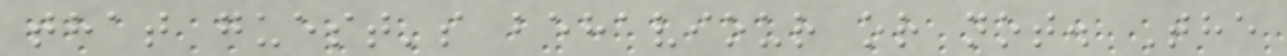that guest's behaviour or not. The
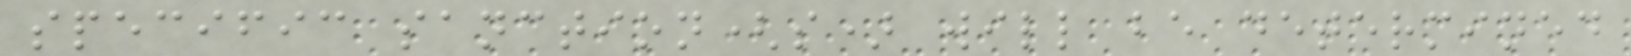specific sanction(s) will be determined
